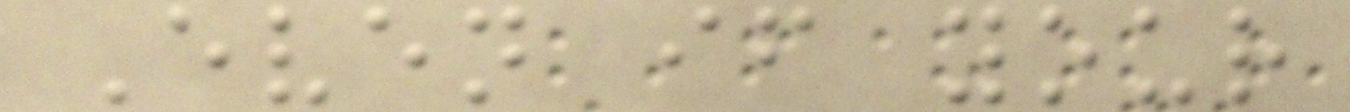Even if your
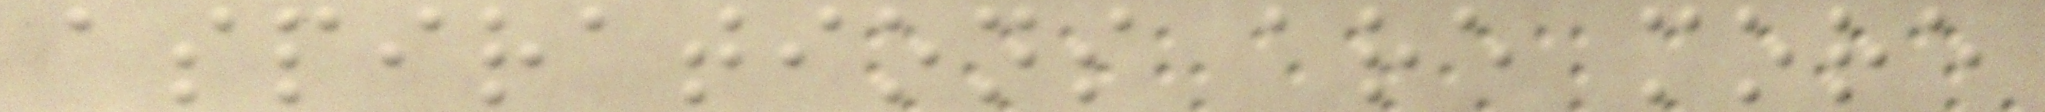aspirations are more
